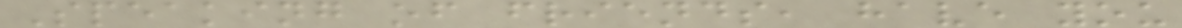Speaking of friends, have you
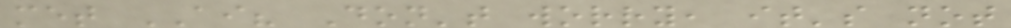met AI? Don't worry, it's not
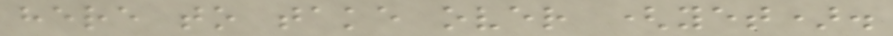here to take over (yet).
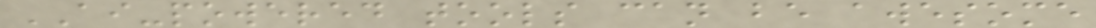AI-powered tools can be awesome
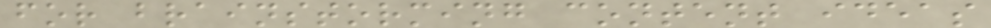for brainstorming content ideas
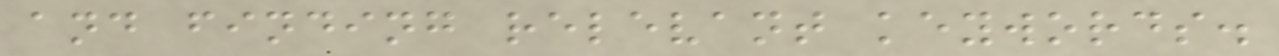and finding relevant keywords.
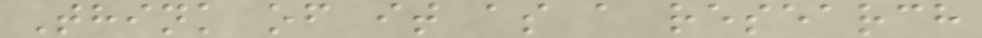Think of it as a research
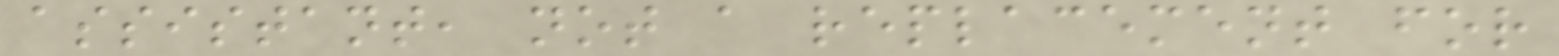assistant, not a replacement for
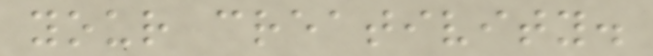your creativity.
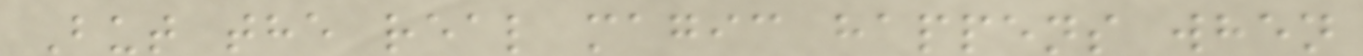But the real magic happens when
